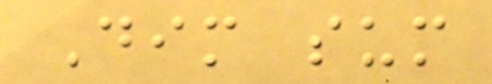Dim sum
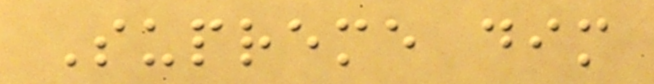Supreme dim
